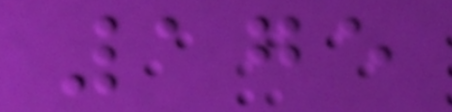175
